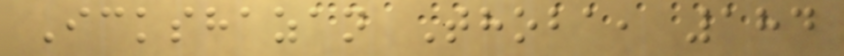Ickshazan Thoba, 184
